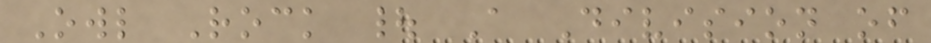Owl Rock | A Division of
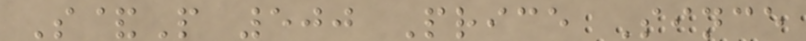S&P 500 Price Since
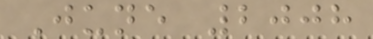June 2008
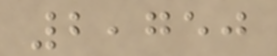2,750
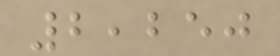2,250
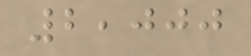2,000
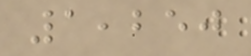1,250
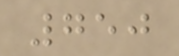750
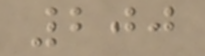200
